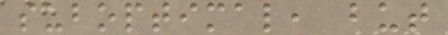suboptimal, but
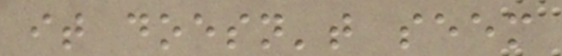it doesn't seem
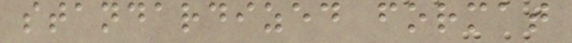standardized format
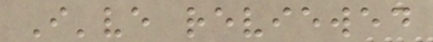I've reviewed
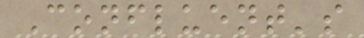Confluent's
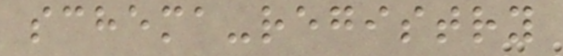schema-registry
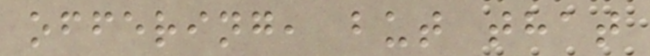offering, but that
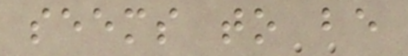seems to be
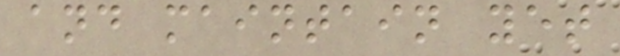and maintain yet
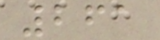261
